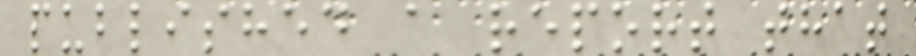published a report that
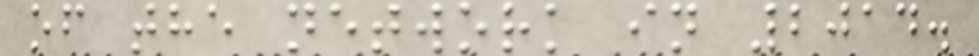of the network in 2014.
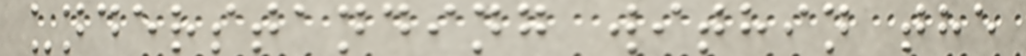understanding within the
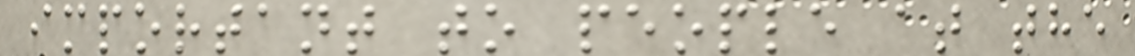important to people at the
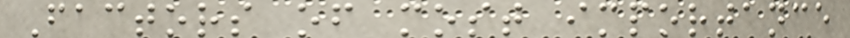Factors of most importance
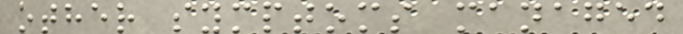other symptoms managed
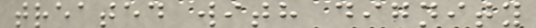treated with dignity
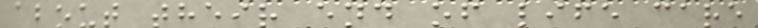about their end of life care
